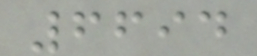6694
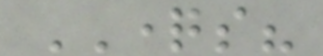QUESTIONS?
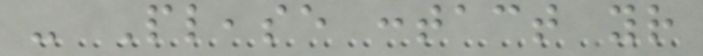- Please contact your
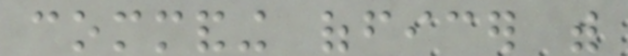commanding officer with
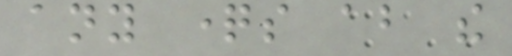any questions about the
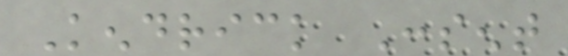Kendrick Consent
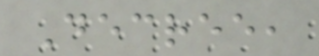Decree,
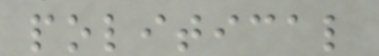political
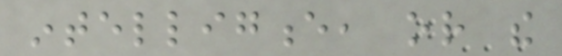intelligence, or the
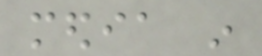media in
